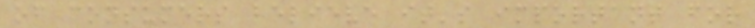of consumers believe it's important for
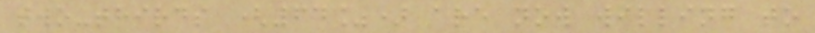two-thirds (64%) are now willing to
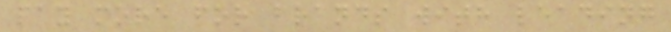pay more for brands with leading
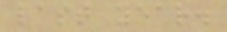last year.
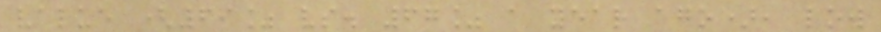value (69% vs. 67% a year ago), low
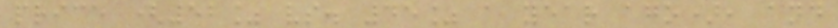price (52% vs. 45% a year ago), and
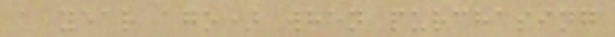a year ago) when purchasing
